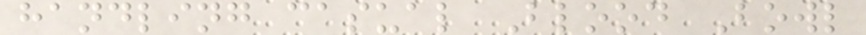handling casual Blood Bowl
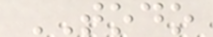TODO
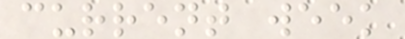current week
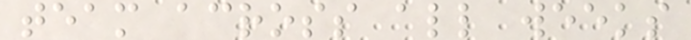team across all weeks
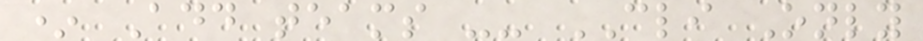* Add teams -- CLI Only
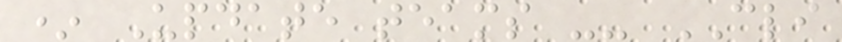* Update teams -- CLI
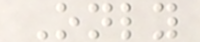Only
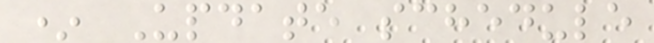* Update schedule
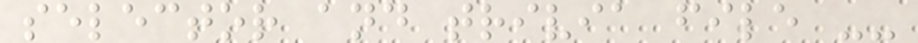selector and trivia file --
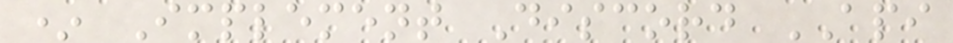* Implement Discord API
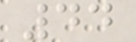44
